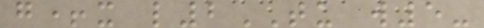g+x l2TU w5-
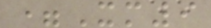=Xm9
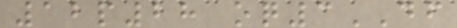12p28 oq3DF
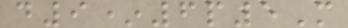d9*6p5M
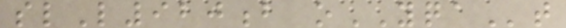slL920b oYQAt
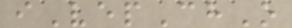iVepChO
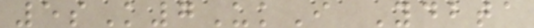5sK7UkI Ydbta
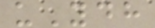uYdh
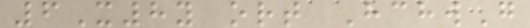6X8y ort HchwG
